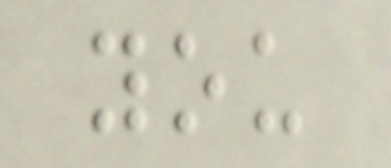you
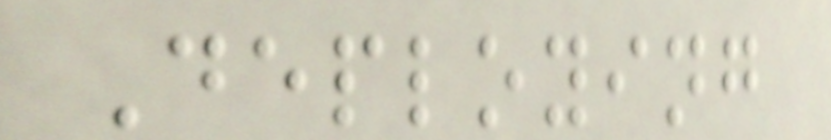Deploying
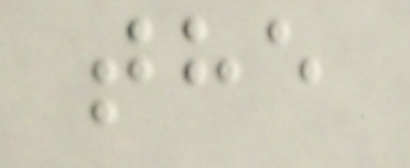the
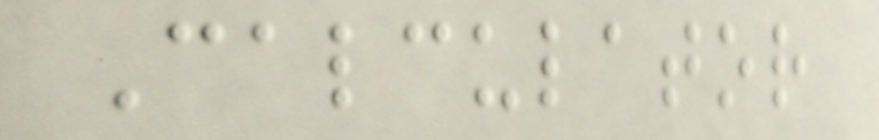Calculator
